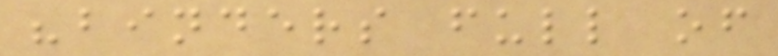"binders full of
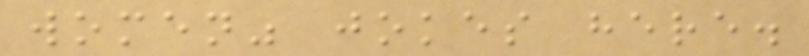women" jokes here.
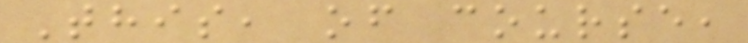This, of course,
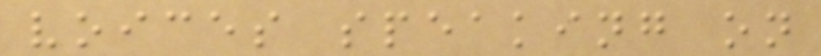voices speaking on
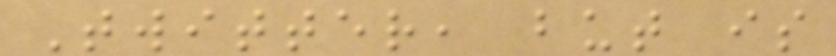Twitter, but is
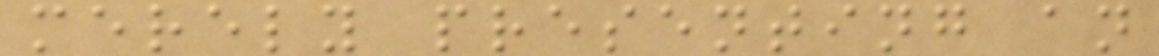merely presenting an
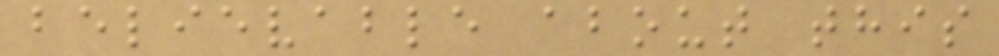believable about this
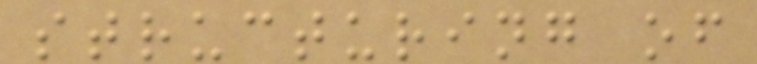structuring of
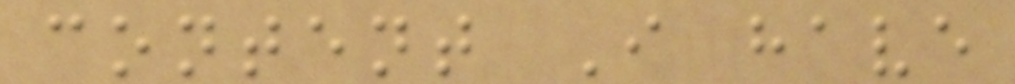content I have
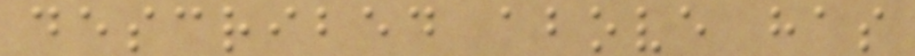described above has
